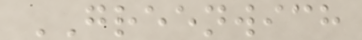GREENWICH
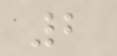2
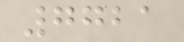7721
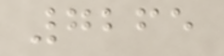7265
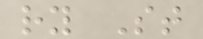ry St
